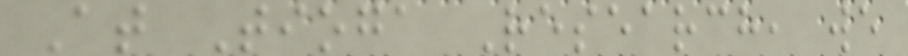At Tioga Research, we
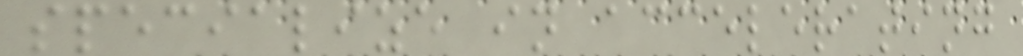specialize in accelerating
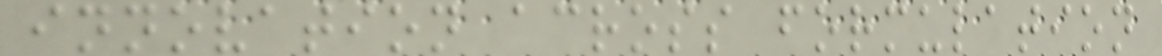innovation across formulation
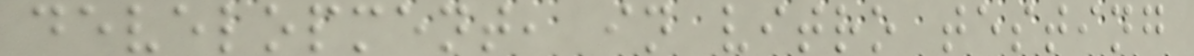development, in vitro testing
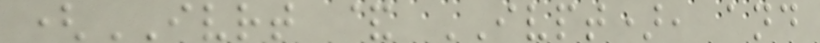(IVRT & IVPT), and
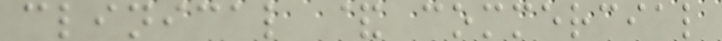clinical & commercial
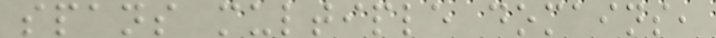spans multiple domains,
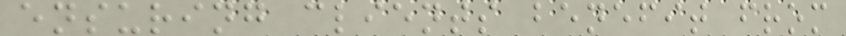ensuring clients benefit from
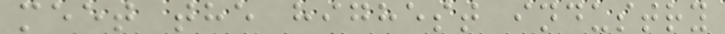meet the highest industry
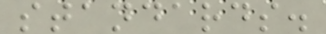standards.
